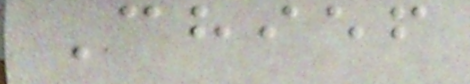Chief
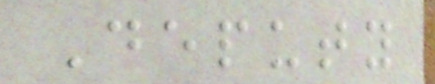Deputy
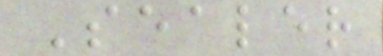Sealer
